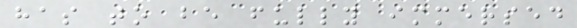has to be fully immersed
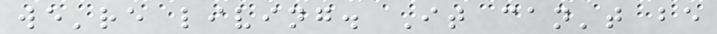we're living. It can't be
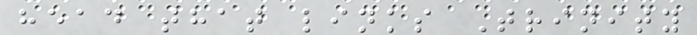head that links Trinity
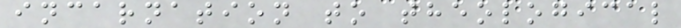incarnation to theological
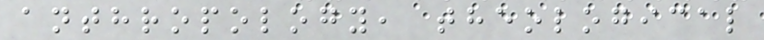anthropology, theological
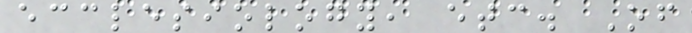ecclesiology, etc. Of
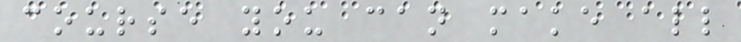course you can make all
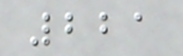221
